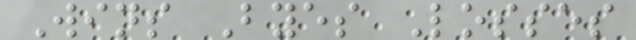Wins Byes Losses
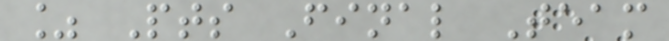% Pts Final Team
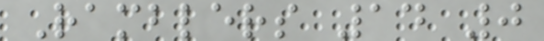Ramblers 14 0
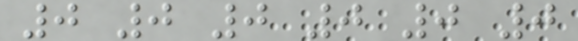0 0 0 0 0 0
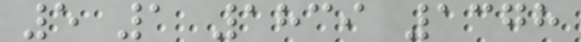5 1 1839 1378
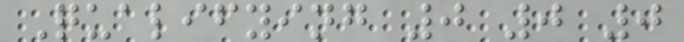Qualifying 0 0 0
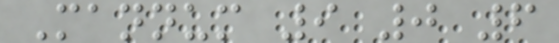Mannum 9 0 6
